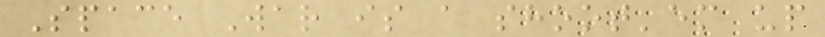Space War is a shoot'em up
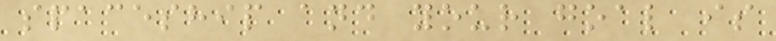spaceship and your goal is
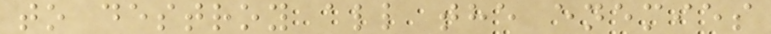to destroy all the enemies
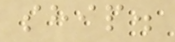ship.
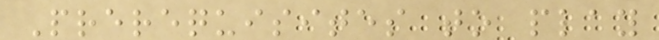Prerequisites to play
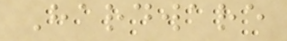Hardware
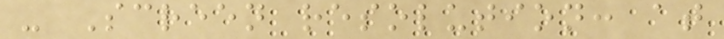- Screen resolution: at
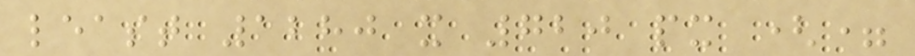least 1280 x 720 px (=
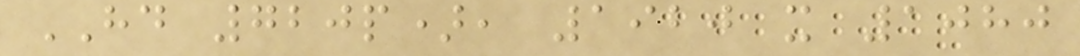HD 720p), 1920 x 1080
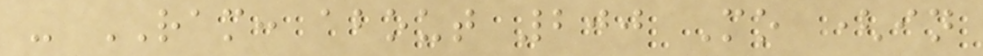- RAM: about 200 Mo (in
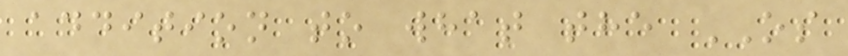addition to what the OS
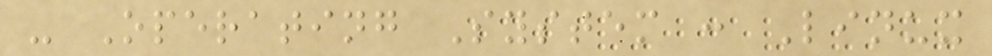- Operating System : Linux
